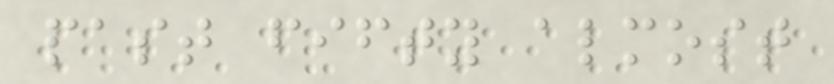past fifty almost
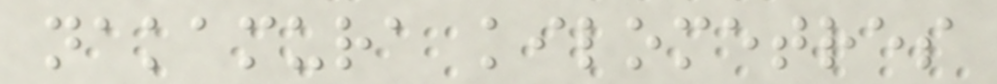nakamura kilometres
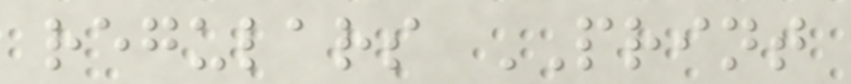regulars PRINT
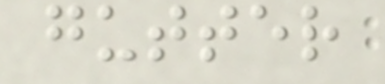gutter
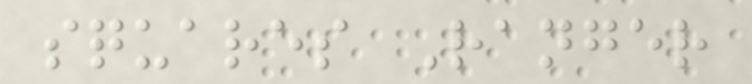squares Ranger
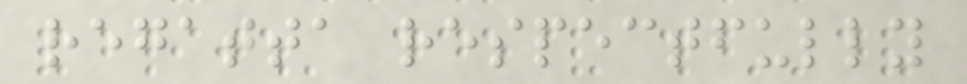regatta respectfully
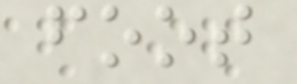foot
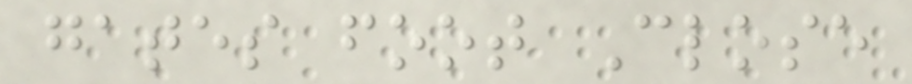gates foot Close
